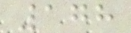178
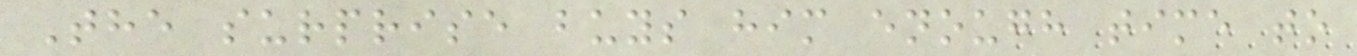The surprise buys him enough time to
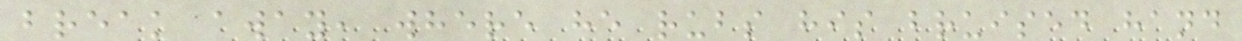break away, where he rubs his bruised hand
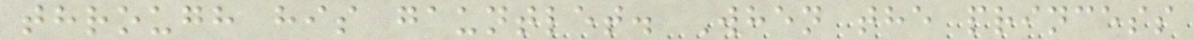through his gauntlet. When the princess
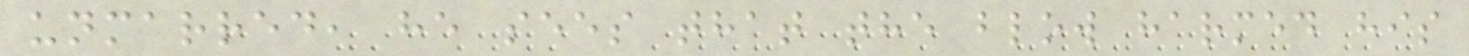unmarred, he sees that the blow harmed his
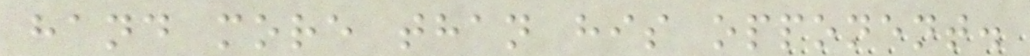hand more than his opponent.
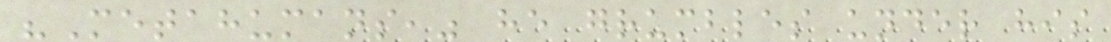"Metahumans," he grumbles under his
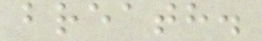breath.
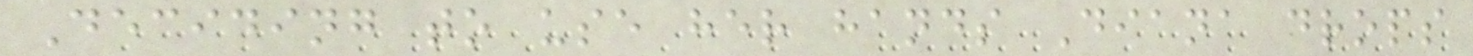Deciding to use her hands Diana drops
